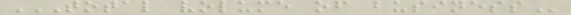TOTAL VOLUME OF BUSINESS
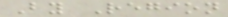By Region
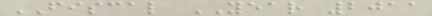FISCAL YEAR 2011
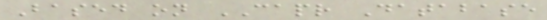Based on CAPR Database
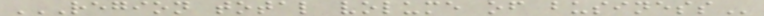REGION TOTAL VOLUME OF BUSINESS
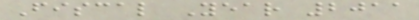Fiscal Year 2011
